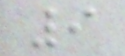9
